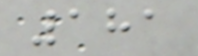181
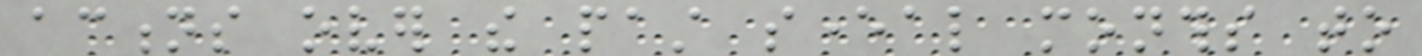actions over the past several months to
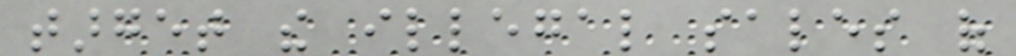target the illegal sales of
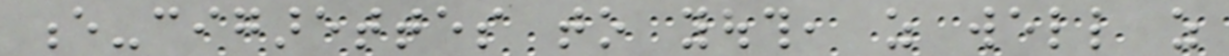e-cigarettes to youth, as well as
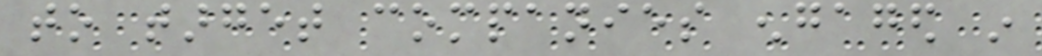to target companies engaged in
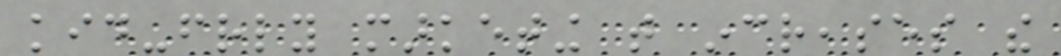kid-friendly marketing that increases the
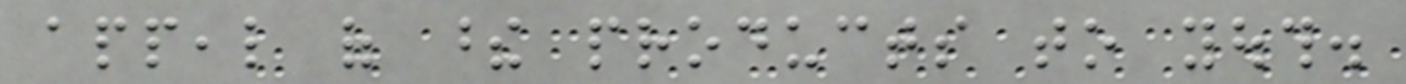appeal of these products to youth.
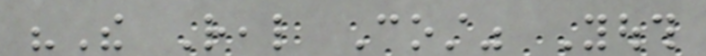"The Real Cost" Youth
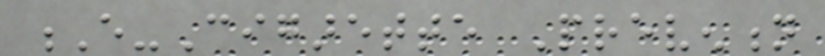E-Cigarette Prevention
